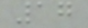17
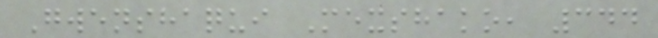Gwenshaqui Mexshako, 344
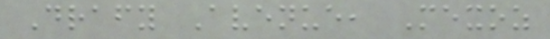Drafy Avenue, Mexoz
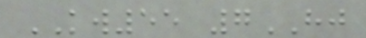KW55 7HJ
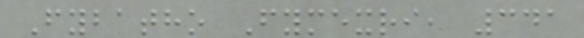Fybatho Fymexri, 341
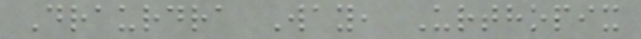Draurdra Way, Urthopix
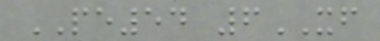PE54 6XF
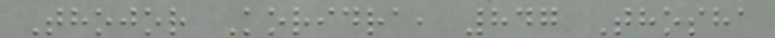Thojor Koridra, 847 Thosha
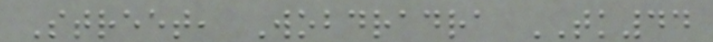Street, Wobdradra TK44
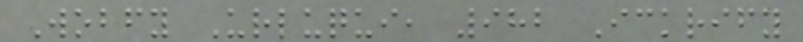Wobfy Urluqui, 982 Ickrify
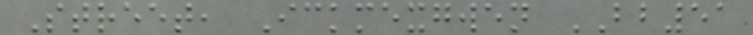Street, Ickmexgwen BB51
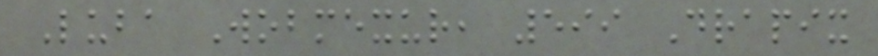Luba Wobmexur, 599 Drapix
